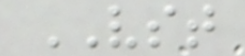VST
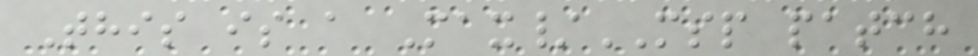This is a Max/MSP patch
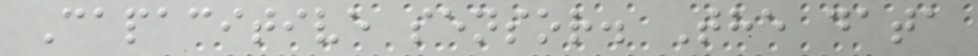Capacitive sensor. The data
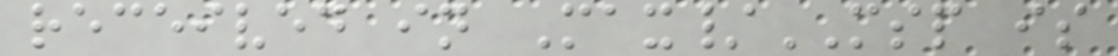received in Max/MSP is
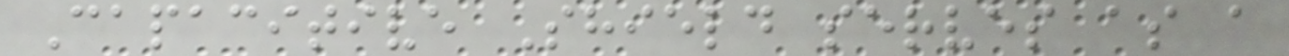Capacitive Shield serves as a
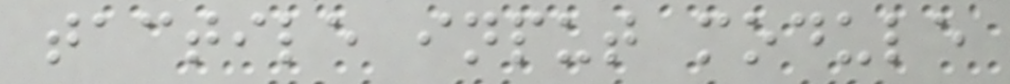tactile input module
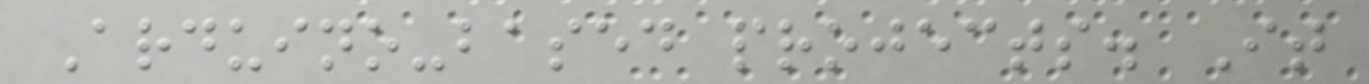Arduino-based projects. It
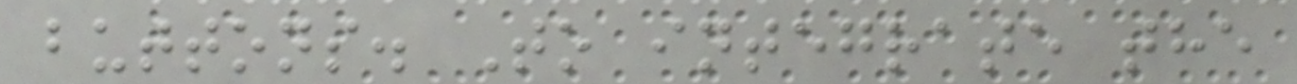buttons. To integrate the
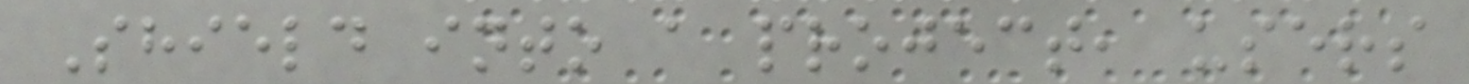Shield into a project, users
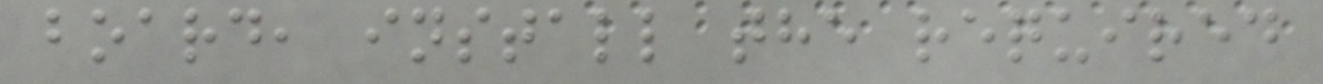board, install the required
